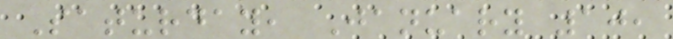Saturday, January 10,
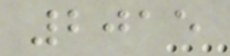2015
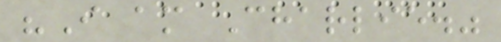"I am Charlie."
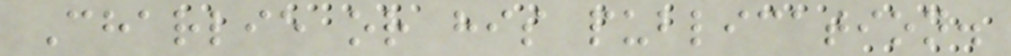Charlie or his publication.
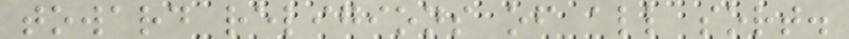toward religions of all sort.
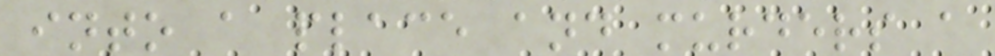into a place and murders a
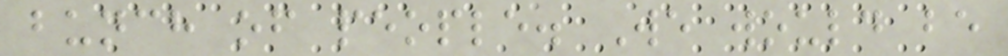bunch of people. We would be
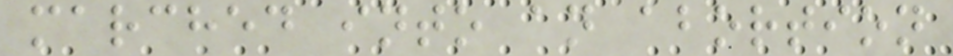marched into an abortion
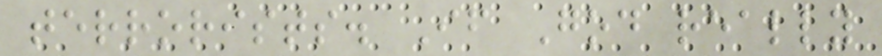terrorists. If God really
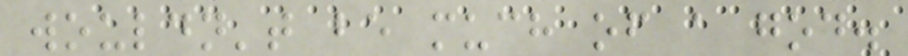wouldn't be much of a god.
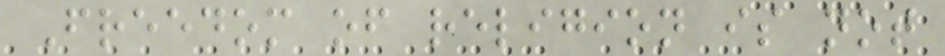Freedom of religion is not
